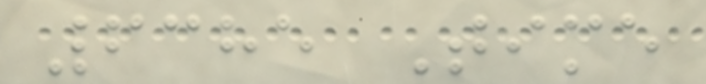6385 Time
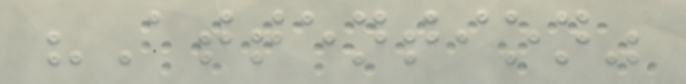"Attention"
